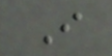I
